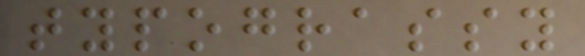typograssy
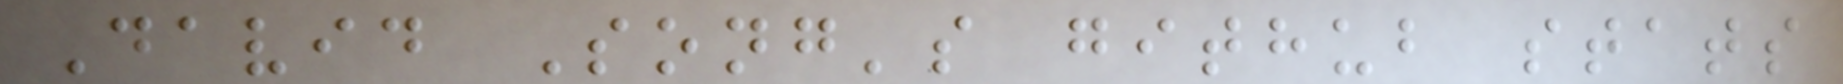David Song's github stats
